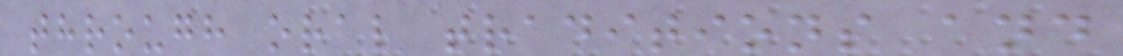through oral traditions and
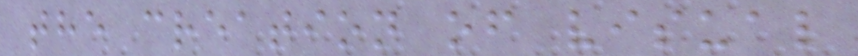the creation of visual
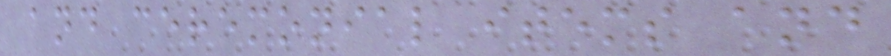and ceremonial items and
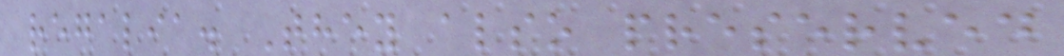regalia. They also preserved
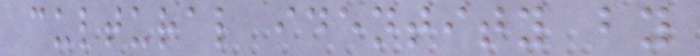cultural identity by
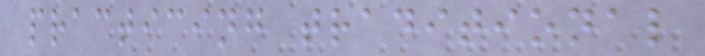practicing traditional
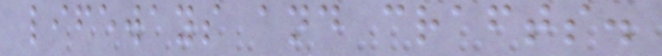lifeways and crafts.
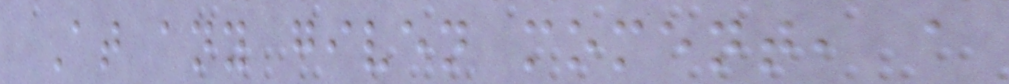At any given moment, a
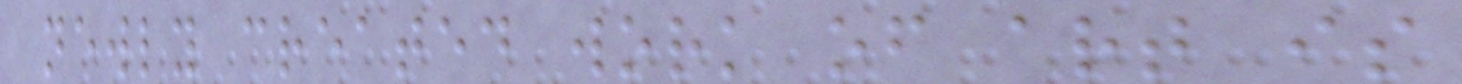newly created work of art is
